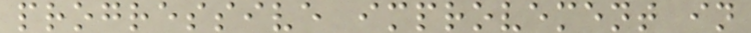progressive improvement in
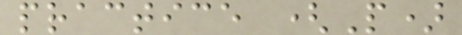practice (P)
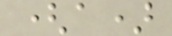(a)
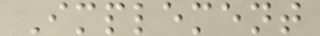Implement
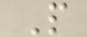P
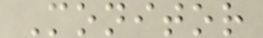Monitor
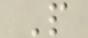P
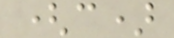(c)
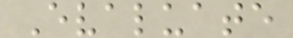Evaluate
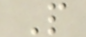P
